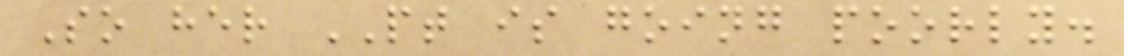So her PT is going poorly.
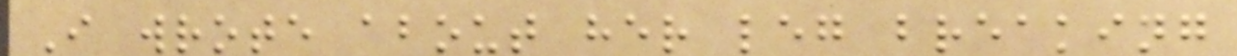I wrote about her leg breaking
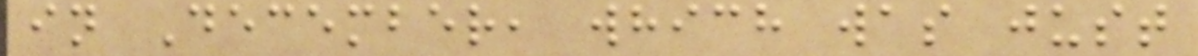in December, which was just
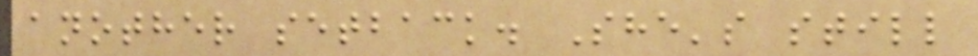another setback. She's still
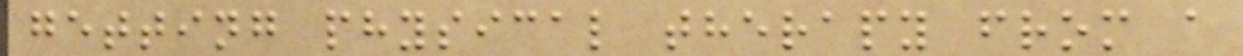getting physical therapy from a
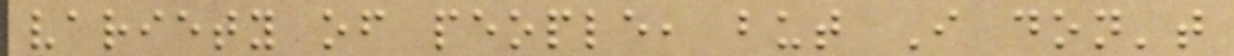variety of people, but I don't
